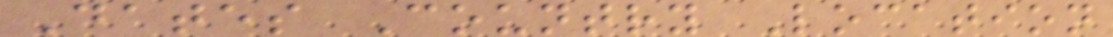Dates Country Location
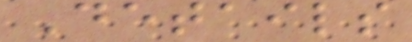Details
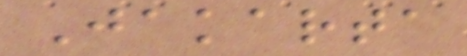Jakarta
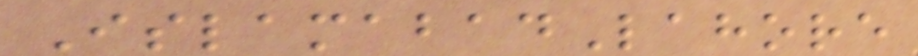IslamabadLahore
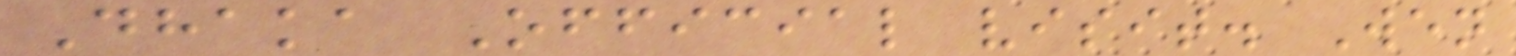Dhaka Official visit. Wen
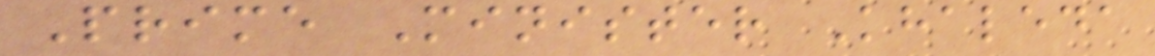Prime Minister Khaleda
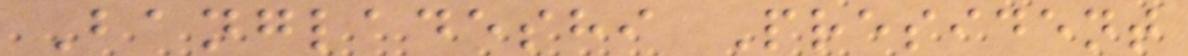Bangladeshi President
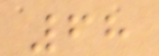68
